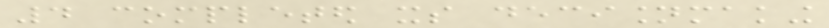4 completed its decisionmaking
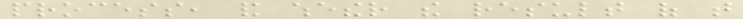process, and whether the result of that
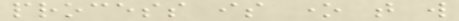process is one that will
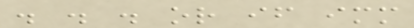. . . or if immediate
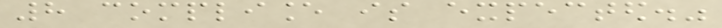8 compliance is expected."
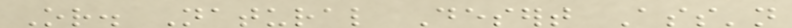Or. Natural Desert Ass'n
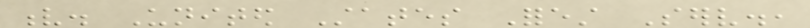v. United States Forest Serv.,
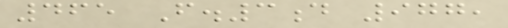465 F.3d 977,
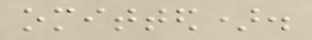omitted).
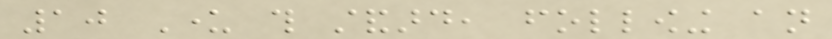10 Under this standard, following an
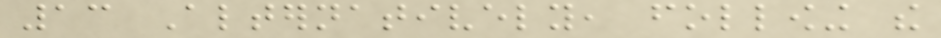13 Alternatively, following the
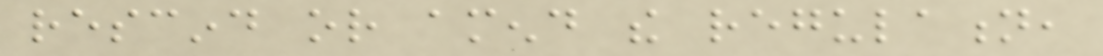rescind or amend the regulation,
